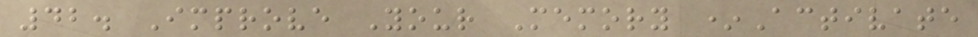42. Improve Your Memory *Activate
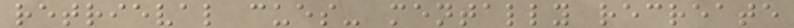retrieval cues- mentally recreate
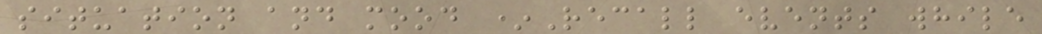situation and mood *Recall events while
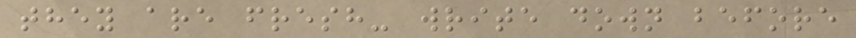they are fresh- write down before
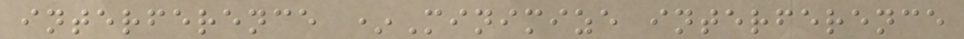interference *Minimize interference
